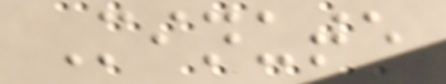Minute
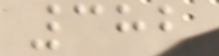382
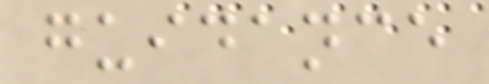guidance
